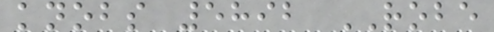knobs 5892 ROBE
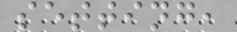setting,
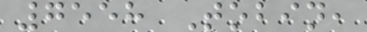7558 Tobin,
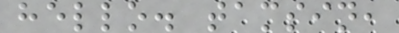hello. tamsin,
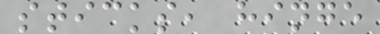sticks, hinge
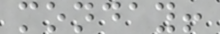monday!
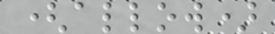(allow)
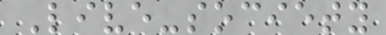Live-society
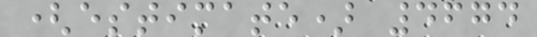(estimate) 4674
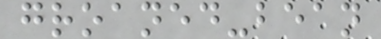groaned-bean
